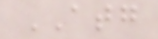ATG
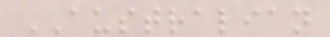AUSTRALIAN
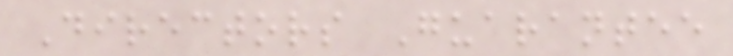Directors Guarantee
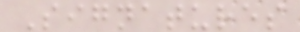Signatures
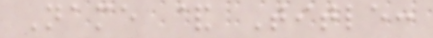Name & Title:
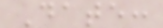Date:
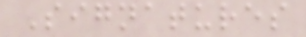Signatures
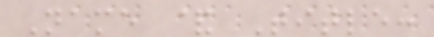Name & Title:
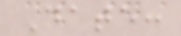Date:
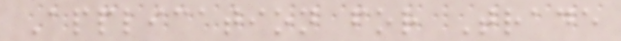Application for Trade
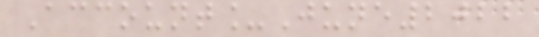Account_June2022
